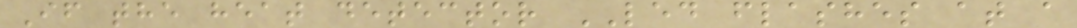If the heat detector LED flashes at a
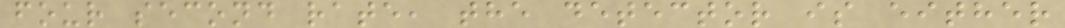four second rate, the detector is either
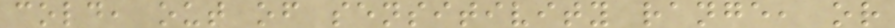cold, out of sensitivity range, or
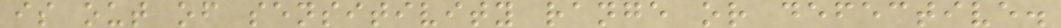is out of sensitivity range or defective.
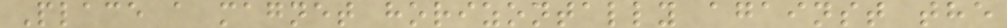Place a magnet horizontally against the
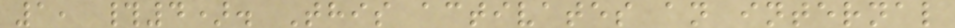1, #4). This activates an internal
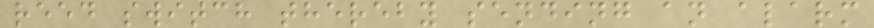reed switch thereby sending an alarm
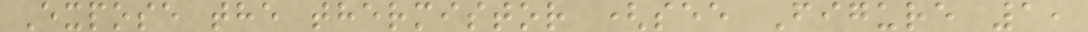Expose the thermistor (see Figure 1,
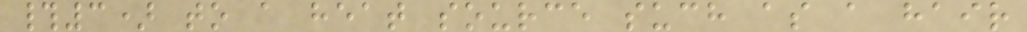#3) to a heat source such as a hair
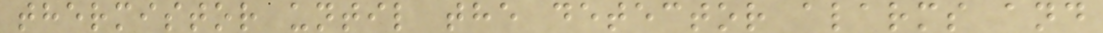thermistor until the detector alarms and
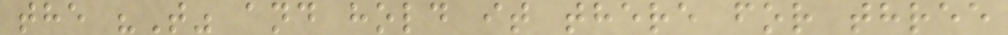the "T" and hold it there for three
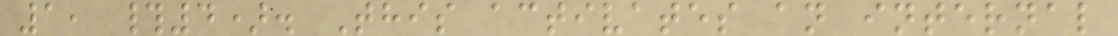1, #4). This activates an internal
